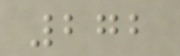272
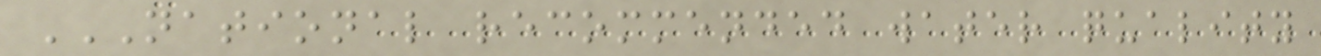NATIONAL RECOMMENDED WATER QUALITY
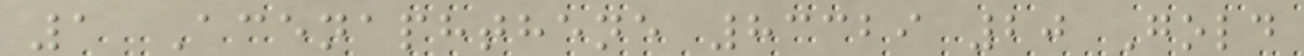1 Acenaphthene 83329 20 Gold
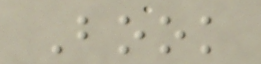Book
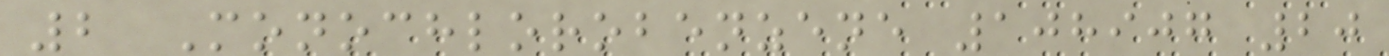2 Monochlorobenzene 108907 20
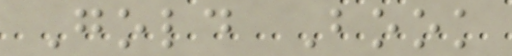Gold Book
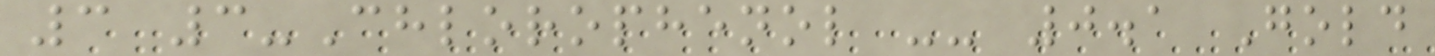3 3-Chlorophenol -- 0.1 Gold
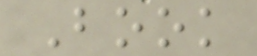Book
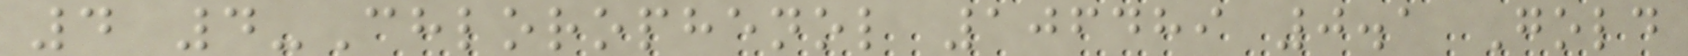4 4-Chlorophenol 106489 0.1 Gold
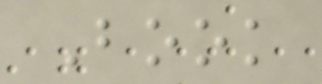Book
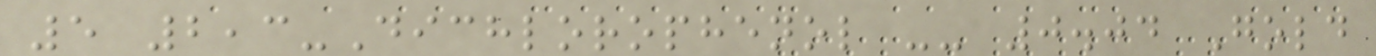5 2,3-Dichlorophenol -- 0.04 Gold
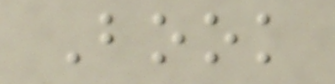Book
